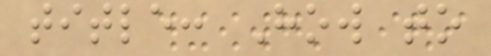title: How to
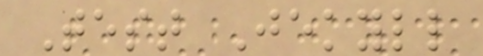Test Jekyll
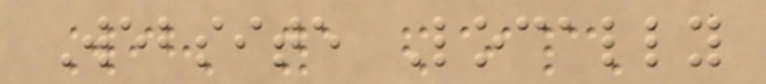Website Locally
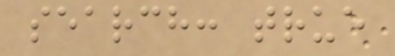search: true
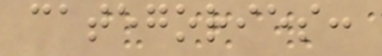categories:
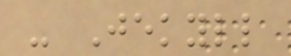- Jekyll
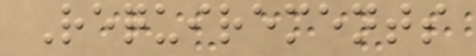Requirements
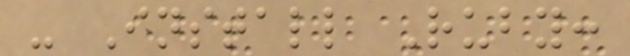- Install Ruby:
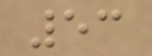53
